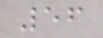56
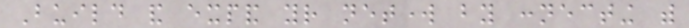Build and expand your network by connecting with
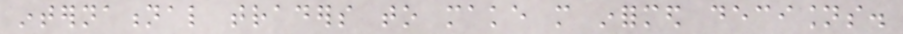international traders to make more informed decisions.
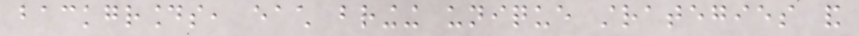backgrounds, each bringing unique strategies and
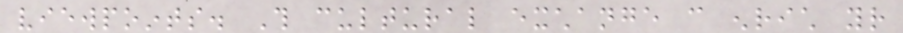viewpoints. This cultural exchange can enrich your
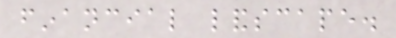financial landscape.
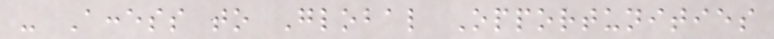- Access to Global Opportunities
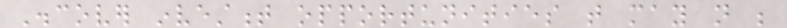Discover investment opportunities that may not be
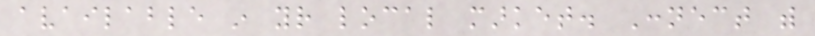available in your local market. Connect with
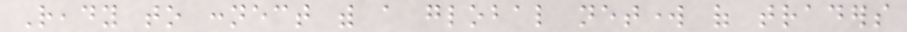Ready to connect with a global network of traders
